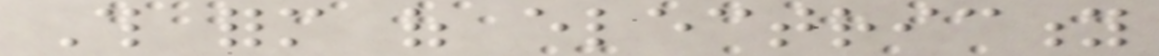This form of electricity
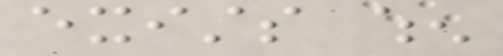exists when
